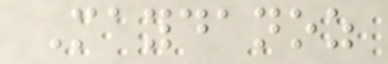Maydanoz
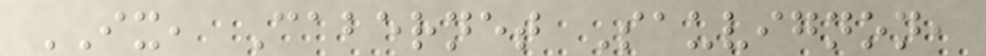IX, Cabernet Sauvignon,
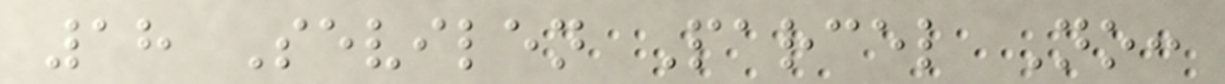18 Sevilen Parcel No:
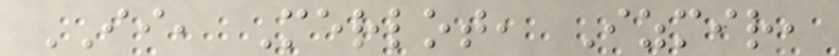II, Merlot, Izmir,
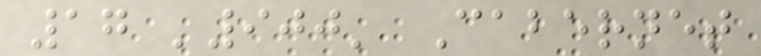17 '900' Cabernet
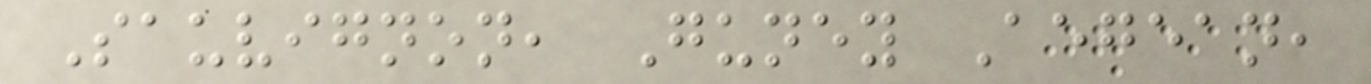Sauvignon, Guney Aegean,
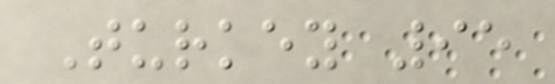Turkey 95
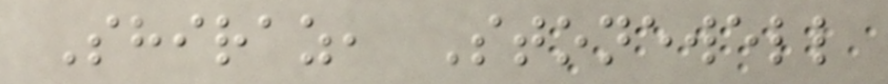Shiraz, Stonewell
